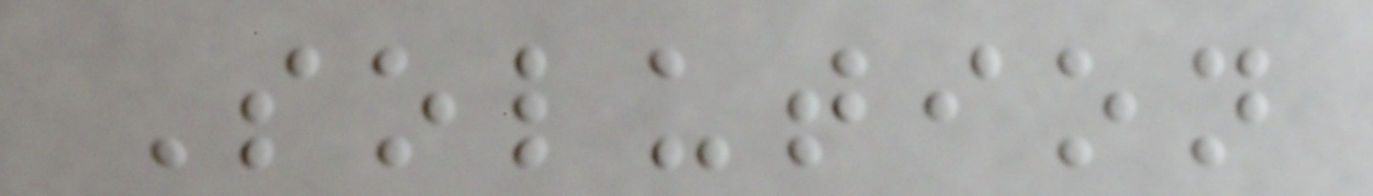Solution
